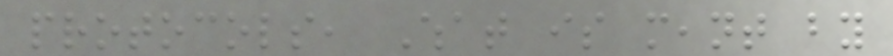protocols, What is meant by
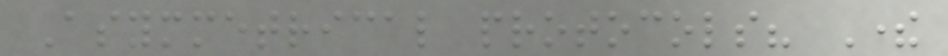Asymmetrical protocols? There
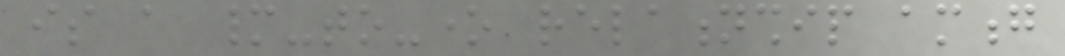is a many-to-one relationship among
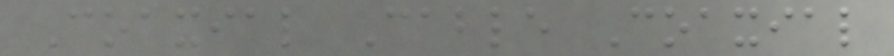Coaxial Cable Coaxial
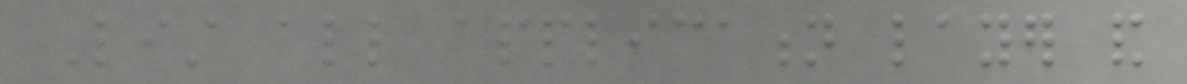List all application layer and
